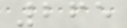265
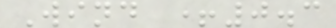Wind +0.3
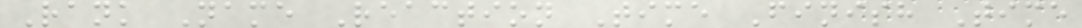Rank Name Reaction Time Finish Time
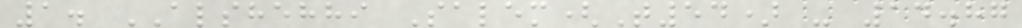1. ALSHEHHI Salem(T54) - 14.87
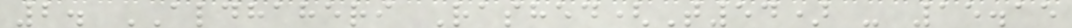2. ALDHAHERI Rashed(T54) - 15.15
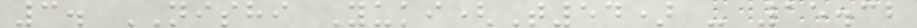3. NISHI Yuki(T54) - 15.32
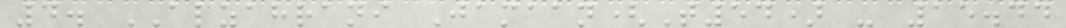4. ALZAHRANI Jamaan(T54) - 15.44
